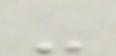-
